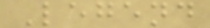Legend
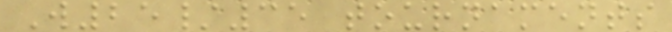W25/35 tournaments
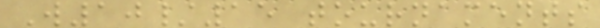W10/15 tournaments
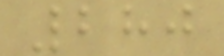280
